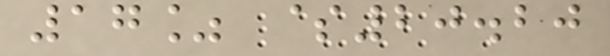17% $20.20
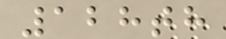128th
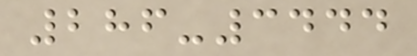286-3444
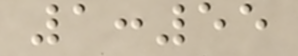1:55
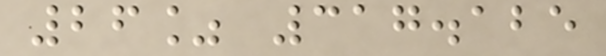26% 317.125
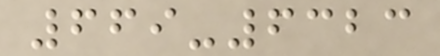669-6323
